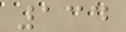134
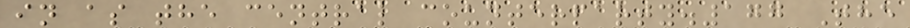in as the central counterparty.177 The
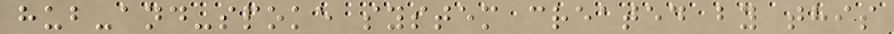hub-and-spoke system created by this
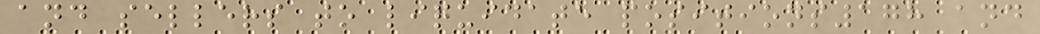and sellers to liquidate positions178 and
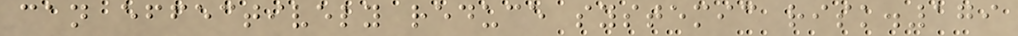can effectively reduce systemic risk.179
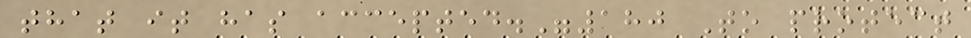that it has accepted."180 To protect
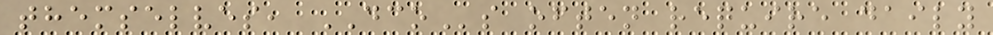themselves, DCOs often require daily
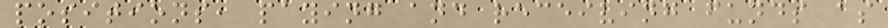positions, paying and receiving funds as
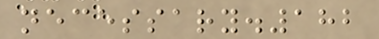necessary.182
